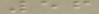56
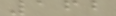162
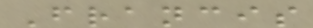Francis
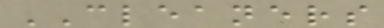CLEANERS
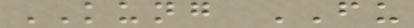KUNG FU
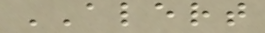ALERT
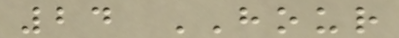24 HOUR
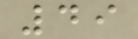49
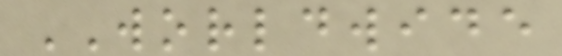WORLDWIDE
